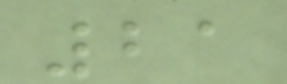21
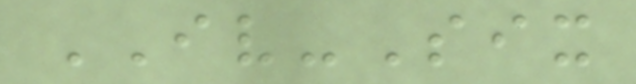IV-Six
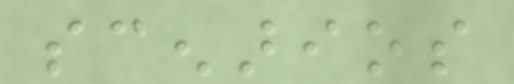scenarios
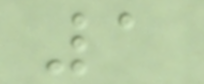1
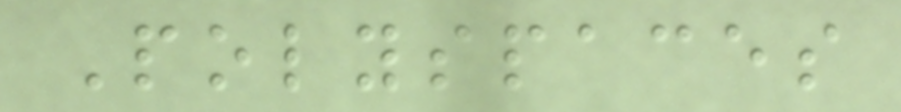Polyspaces
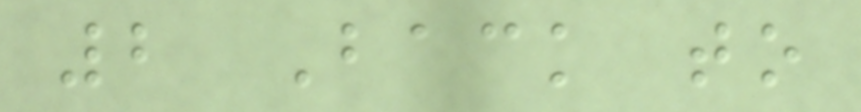2 Back to
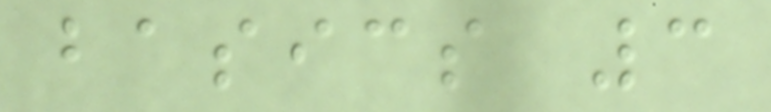basics 3
